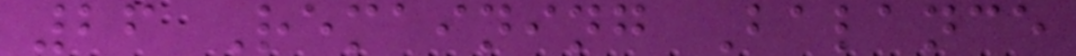26 Remaining Balance
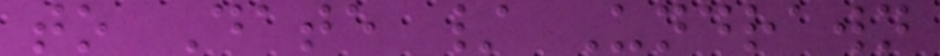to Date / Undrawn
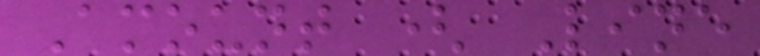Amount ( Line
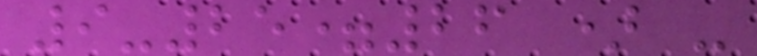9-25=26 ) -
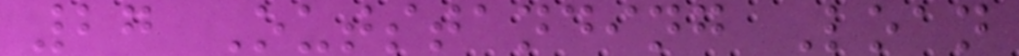27 Outstanding Loan
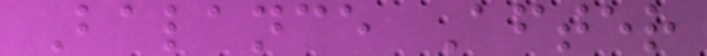Balance After
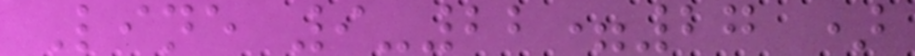Line 9-22=27 )
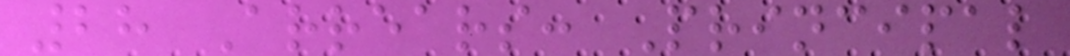28 Arrears: Principal
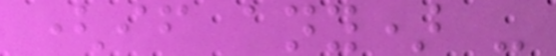(if any) -
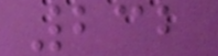232
